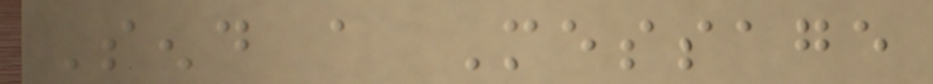Send a Message
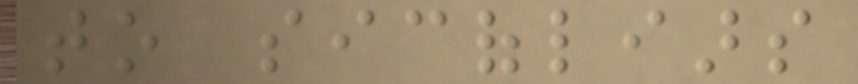to sicofliars
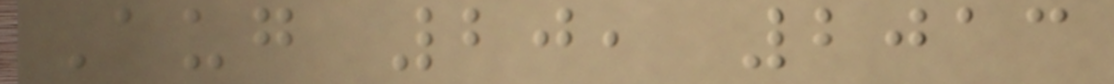Aug 20, 2013
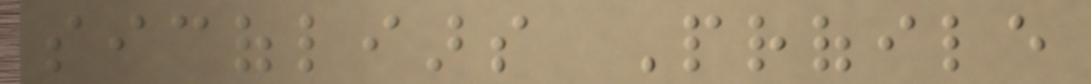sicofliars Profile
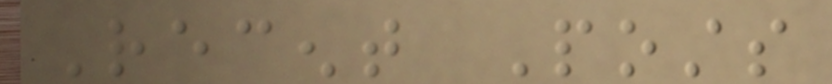Recent Posts
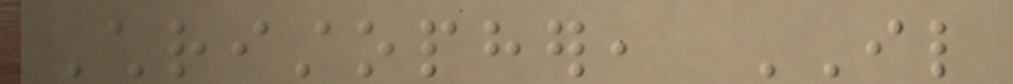Christopher, IL
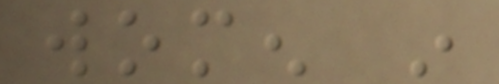women in
